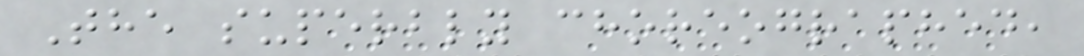The superbly choreographed,
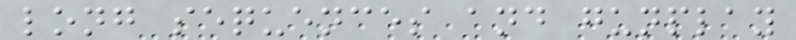long sequences and gunplay
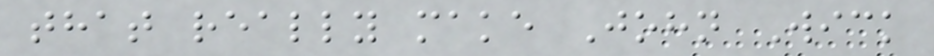that really make John Wick
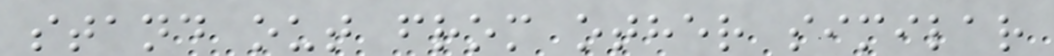stand out from other similar
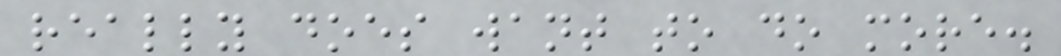really does want to do more.
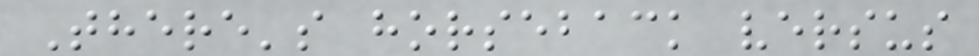There's horseback versus
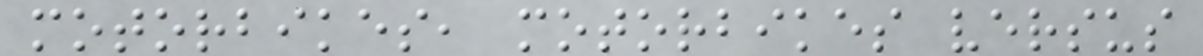motorbikes, motorbikes versus
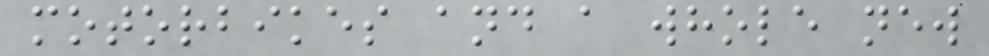motorbikes and a whole new
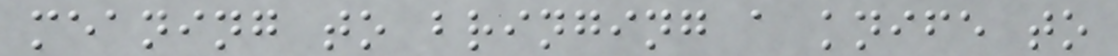meaning to bringing a knife to
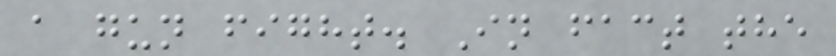a gun fight. In fact the
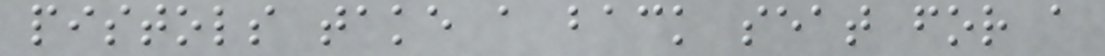pistols take a back seat for a
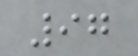97
